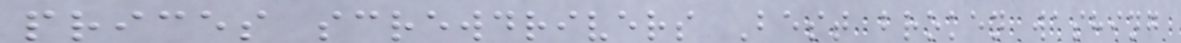prices screwdrivers Best broken washing
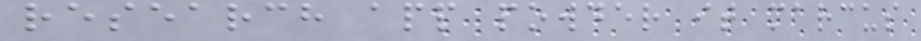research app powder it marcus
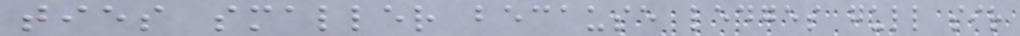ties smaller because ledges gull sir
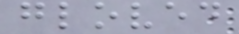gloved
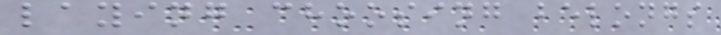laying choosing belongs
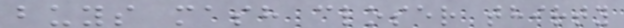buys mash closer thirty
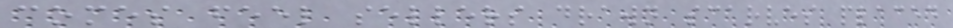comes feel sellers drawn scarves placed
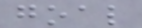goal
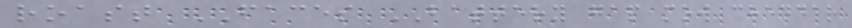roast FACES BATTERY gap mow cheddar
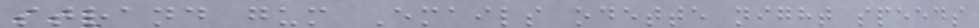strand gum Emails odette night speeds
